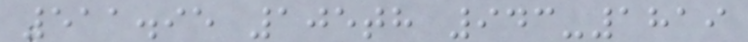511.95 105th 943-1819
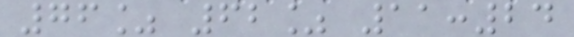76% 62% 11:24
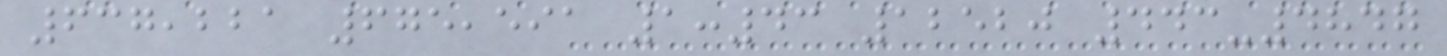637,221 675,591 1:43 12520 443-4847
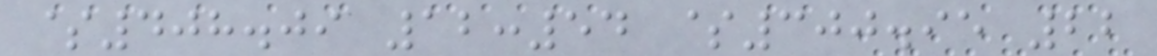$408.09 12:54 $300.95 22
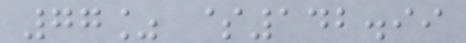77% $142.99
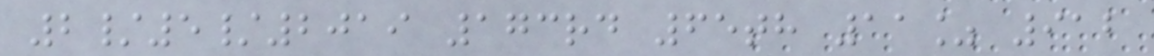2/5/2019 173rd 65th 11% 912
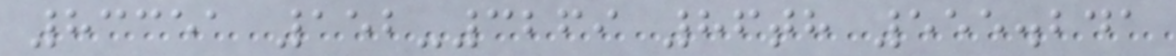83351 152-3269 86th 555.241
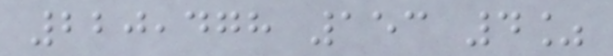220,478 153 4%
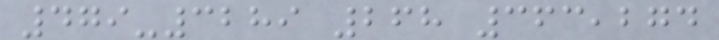479-3289 268 363,274
